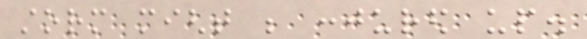storm might be conjured up.
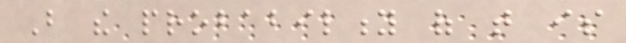But the probability of that is
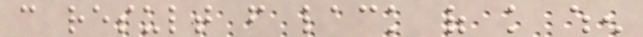can result from lack of knowledge when
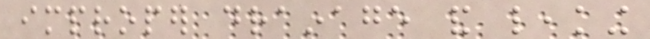improper drainage and leaking
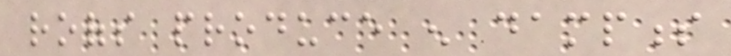roofs produce enough dampness
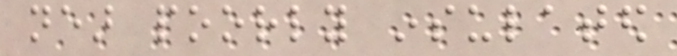near poorly insulated
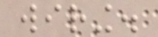wiring.
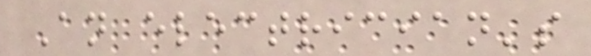An electrician's
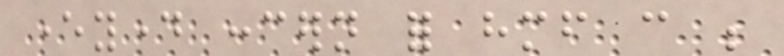everyday concern for himself can be
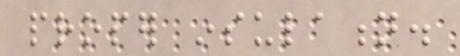proper insulation.
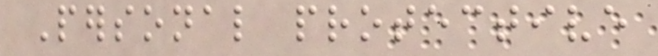Personal protective
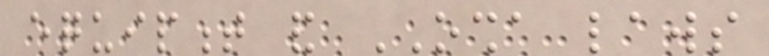equipment and OSHA laws
